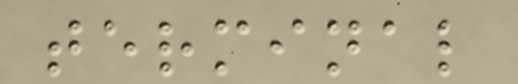terminal
